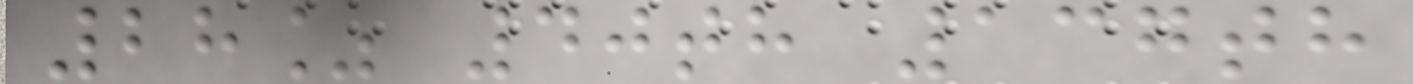28% 40th 137th
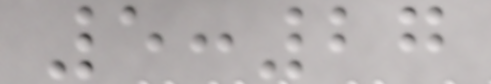5:27
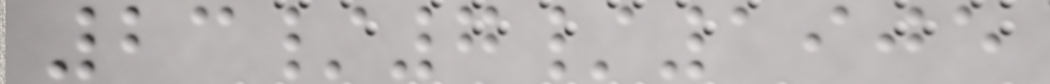23/7/1905
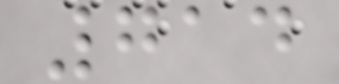714
